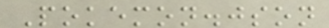Pokemon.json
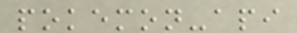pokemon-api
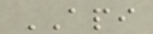API
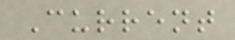Current
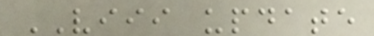VIII update
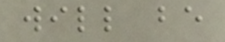will be
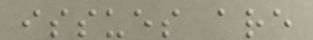issues are
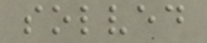solved
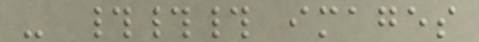- ### images
